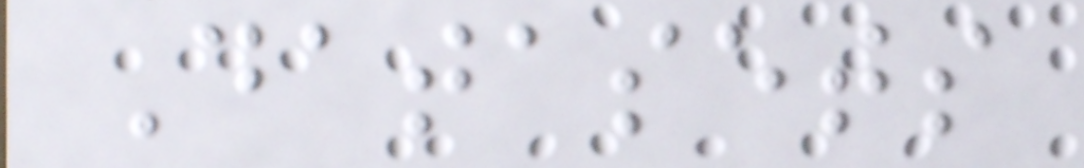Datasets
